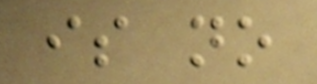is no
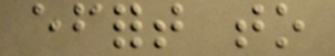effort to
